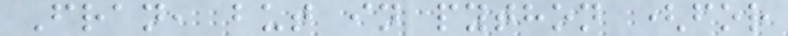Fran, but in python (for
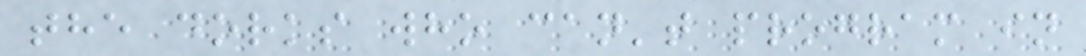the dorks who can't program in
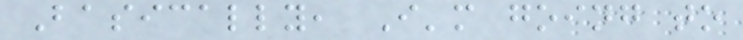Basically, I'm going to
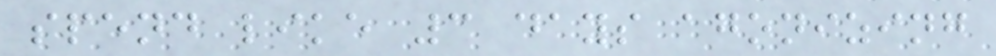spend like 3 days agonizing
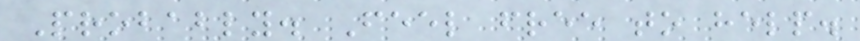Probably. Feel free to help.
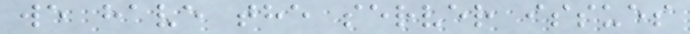we have the server issues
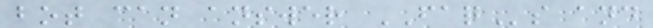bot can answer FAQs and
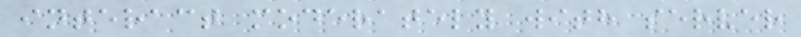interact moderately with server
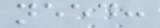need:
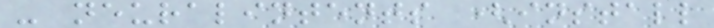- neuralintents (install
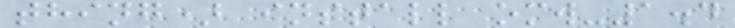thing) install omw-1.4
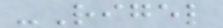-Rigel
